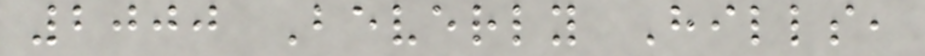2000 Beverly Hills,
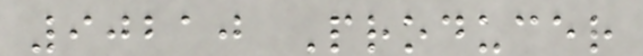90210 Producer
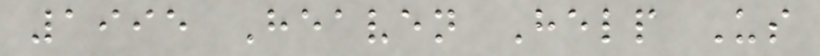1995 Heaven Help Us
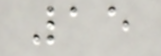15
